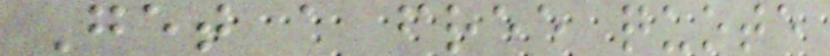Get a free quote
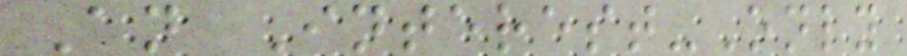An Interest-Only
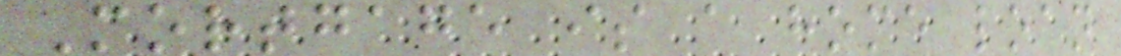Mortgage is a home loan
